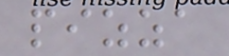pizza
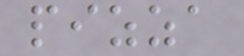pizza
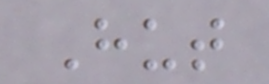Hut
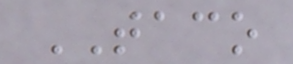TACO
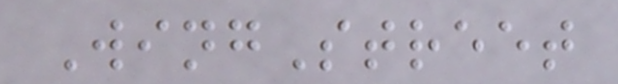WingStreet
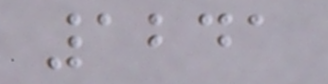1241
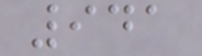941
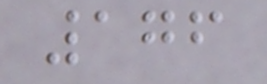176
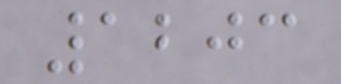1203
